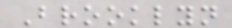Brooklyn
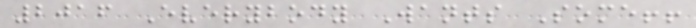2016 Everybody Wants Some!!
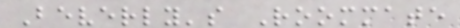Beverly's Roommate
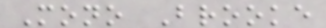Mono Brooke
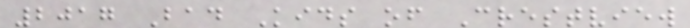2017 Bad Kids of Crestview
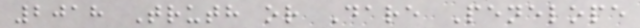2018 Truth or Dare Penelope
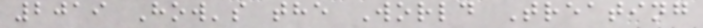2019 How's the World Treating
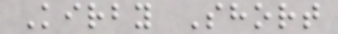Kirby Short
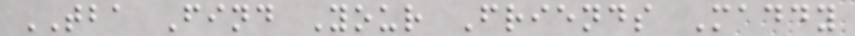TBA Find Your Friends Maddy
